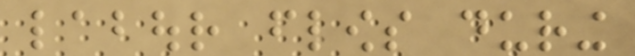labour flows during
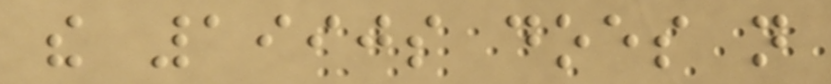the 1990s does not
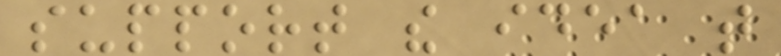support the idea that
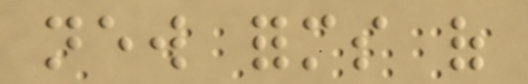new forms of
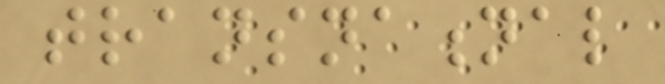transnational
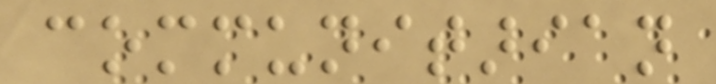communitarian
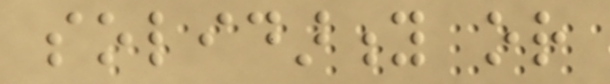solidarity or
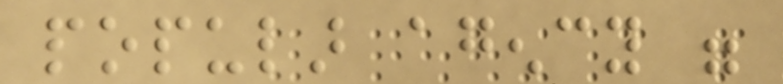popular agency were
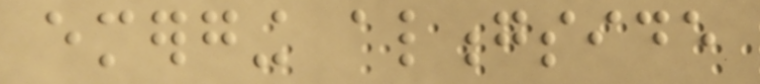emerging alongside
